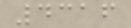4316
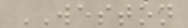WESTON
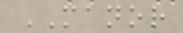MANOR
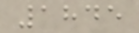1845
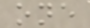one
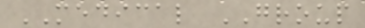MEDICAL GROUP
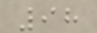98
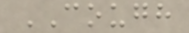COUGH
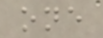one
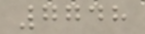7748
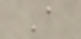A
